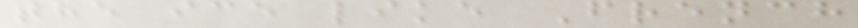the ice like French
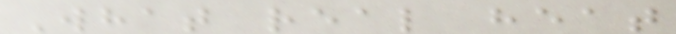What real heat
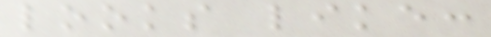looks like:
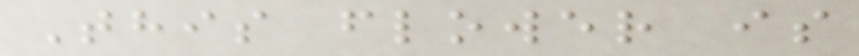This flower is
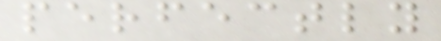perfectly
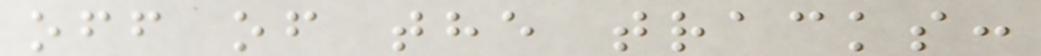off of the tracks:
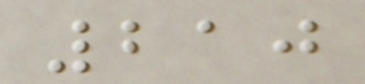210
